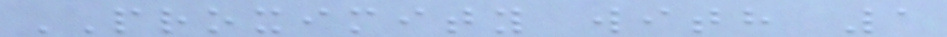PROXIMITY with 1
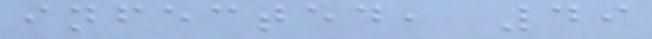infected, 49
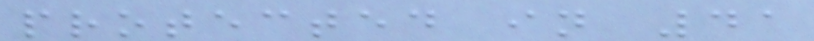protected in 41
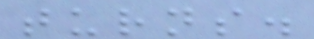turns.
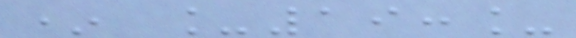* _19:_
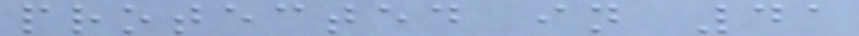protected in 41
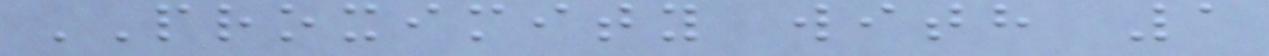PROXIMITY with 1
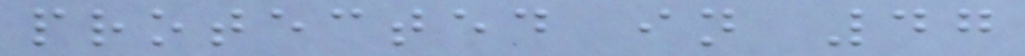protected in 47
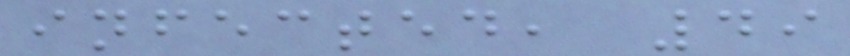infected, 49
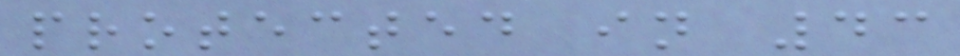protected in 43
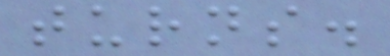turns.
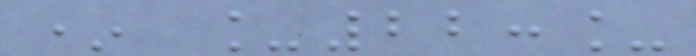* _22:_
